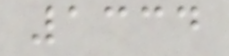1334
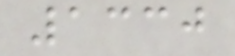1330
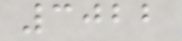3022
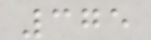375
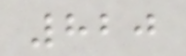820
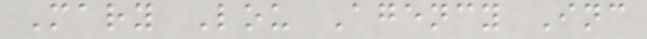Mary Lou Agency Inc
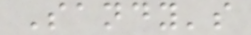Sandy's
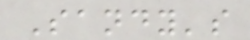Sandy's
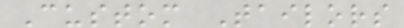Custom Tailors
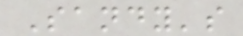Sandy's
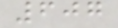607
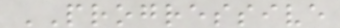PROGRESSIVE
